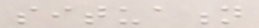situation
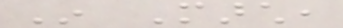In March,
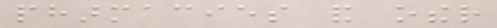pharmacies and other
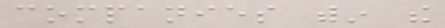companies within the
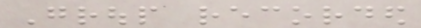Group recorded
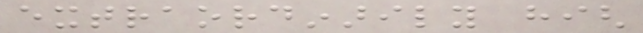extraordinarily high
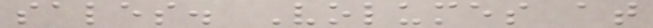sales. Volumes at
